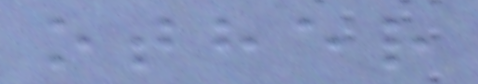other
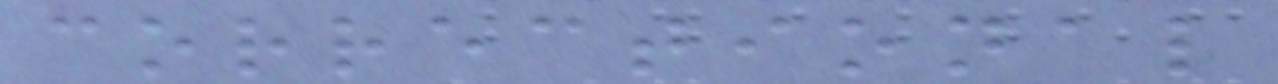correctional
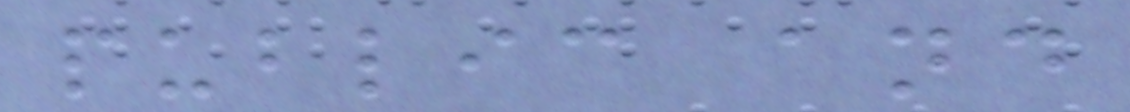public and
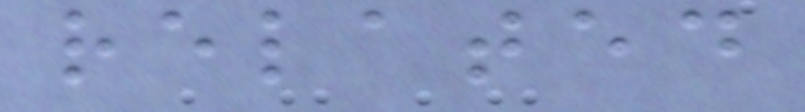related
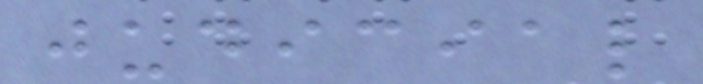judicial
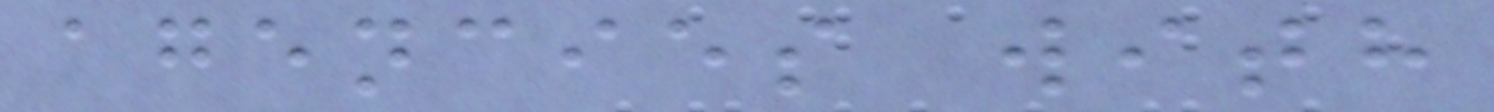agencies with
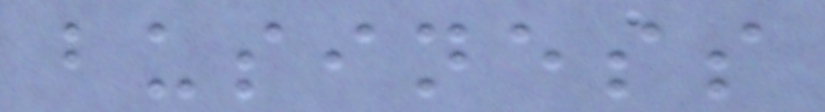business
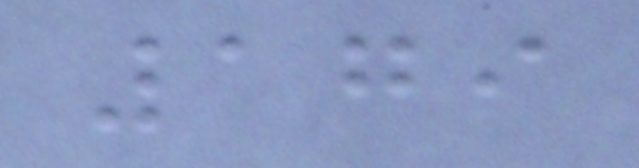179
